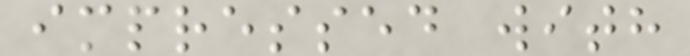impressed with
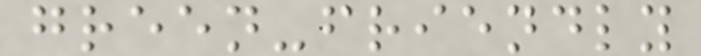green-friendly
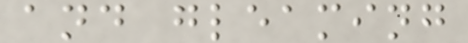and gleaming
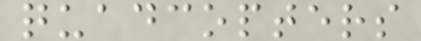quadcopters
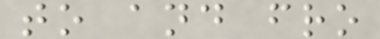to and fro
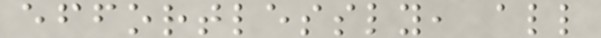effortlessly, all
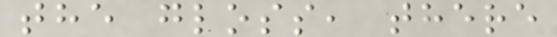the gloss, there
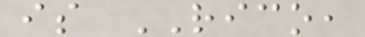is RICO,
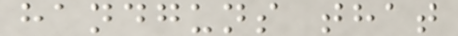handguns that
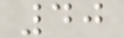40
